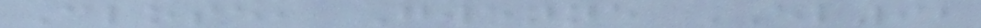Close, Gwenne EL92
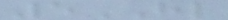5HL
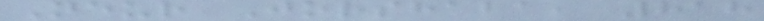Neur Jorshaba, 818
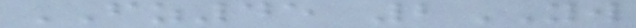FZ45 2YW
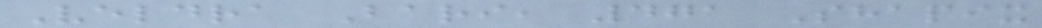Veldra Bari, 471 Shapix
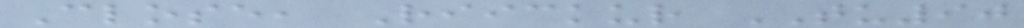Close, Riickur TU90
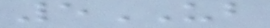5UB
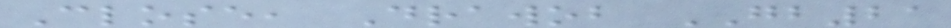Close, Drawob GB21
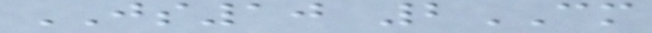JS10 2CM
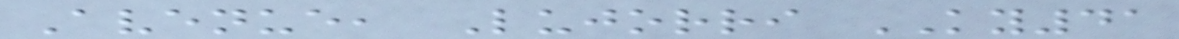Avenue, Lujorri KY41
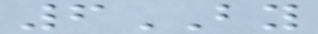6BY
